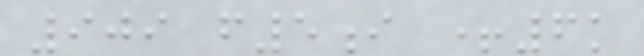909 f5i +6k
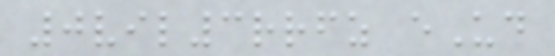0vil3rrfz eUd
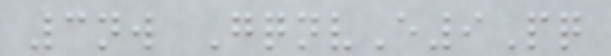3nw GqnvE9Pq
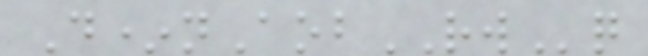D*nAobRWq
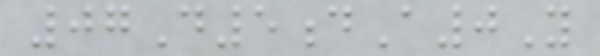07D5dA0Y
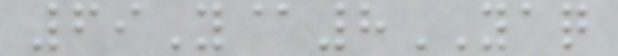69Y@8YAQ
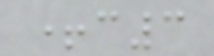+c3
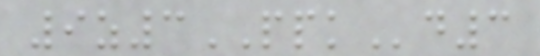9z3PPKd3
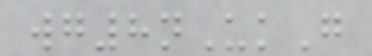wg8nUkG
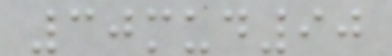30mud90
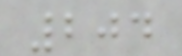204
